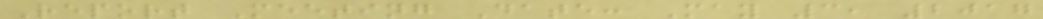Report Meeting Date: May 3, 2017
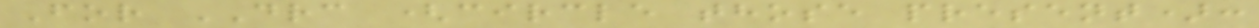For DRC (circle those present):
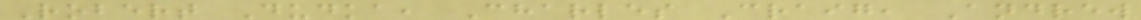Robert Dudka, Charles Craig, Andrew
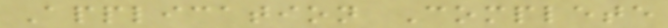Application Complete
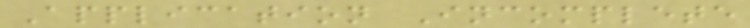Application Incomplete
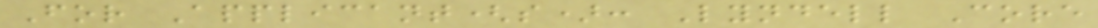For Applicant(s): Lyndell Core
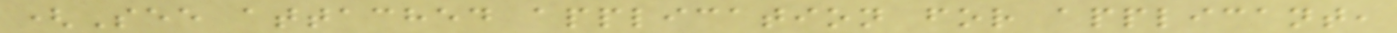(See attached application for applicant,
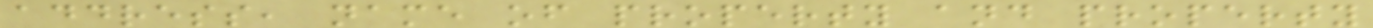address, name of property and property
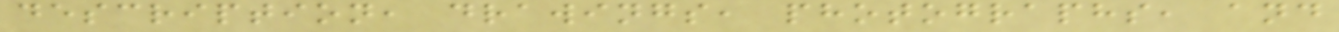description, drawings, photographs, and
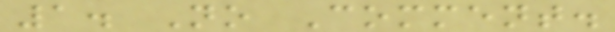1. No Comment.
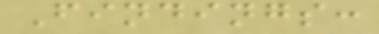Findings:
